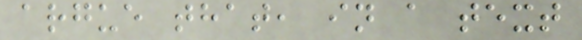argue that, in a text
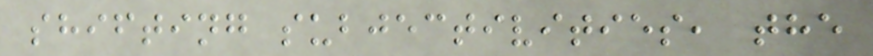shifting subjectivities, the
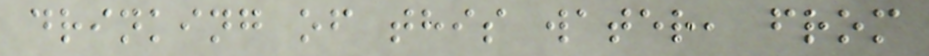drinking of this water, from
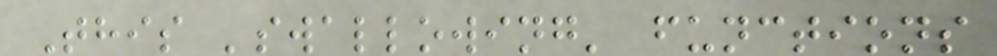This 'swallowing' functions
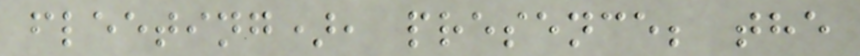fleeting), presence; the
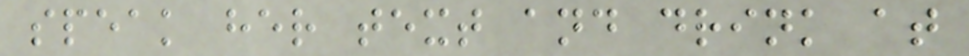speak her text and drink at
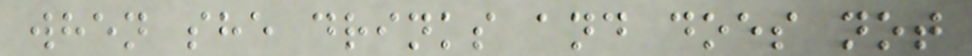when she drinks and does not
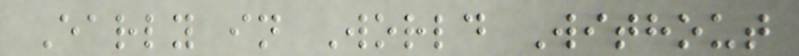Early in World Without
